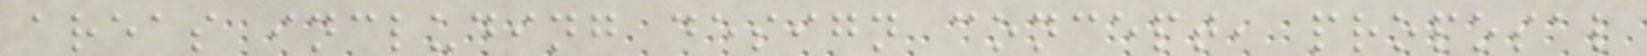areas including design concept, proposal
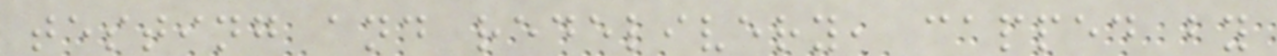testing and redelivery, capped by
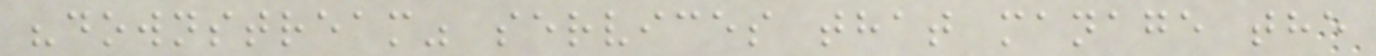"downstream" services that manage the
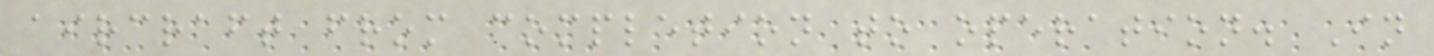aircraft from completion to operation. In
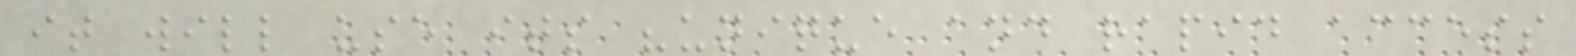it will use its "unique and rapid access
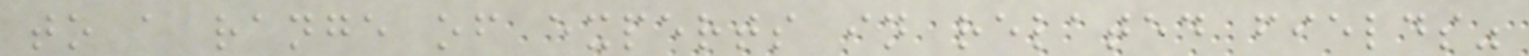to a range of experts in related fields"
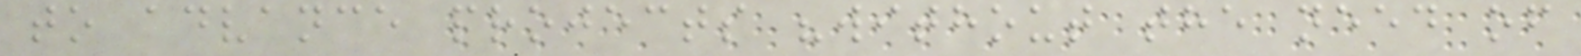to advance projects "without the need of
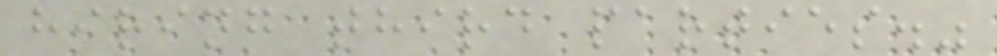hiring third parties."
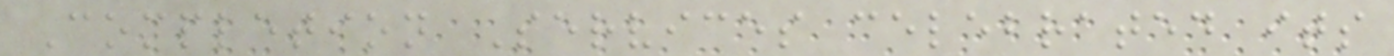Completion Services celebrated its
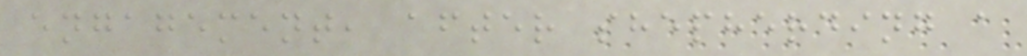engagement, after shepherding a
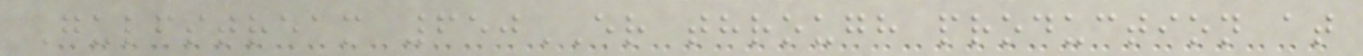Gulfstream 650ER through production at
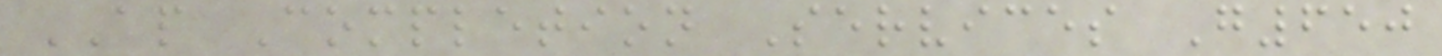AP Completion Services G650
